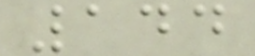144
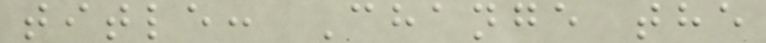title: Change the
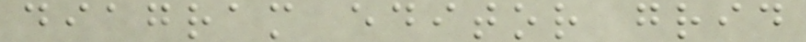diagram editor grid
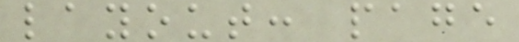layout: page
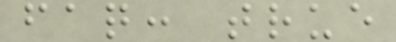faq: true
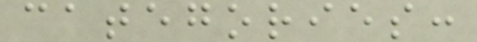categories:
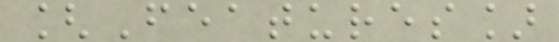[Features]
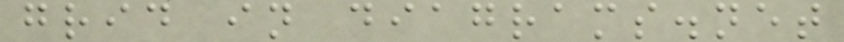grid in diagrams.net
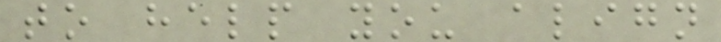to help you align
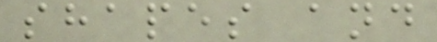shapes and
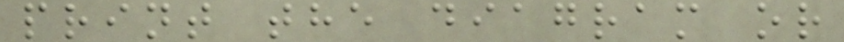print the diagram or
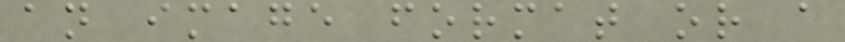an image format or a
